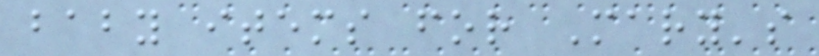baby items for Mary's
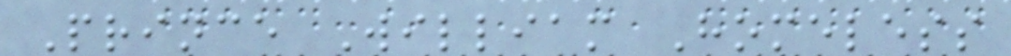Prince William Homeless
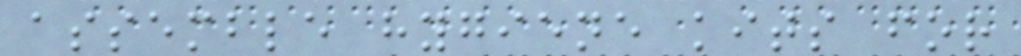assemble hygiene kits for
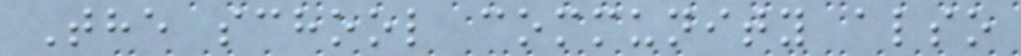The school community also
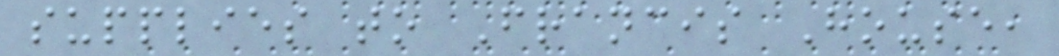supplies to Francis House,
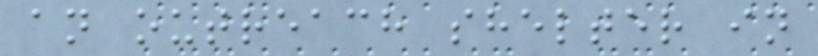an outreach shelter in
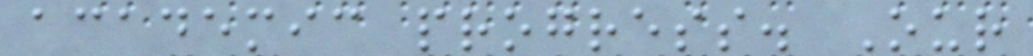academic progress. Our
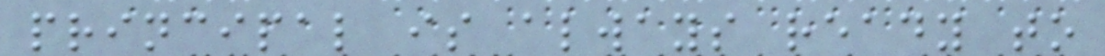principal is always ready to
